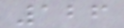126
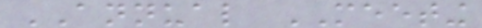ANNUAL MEETING
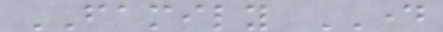FAMILY DAY
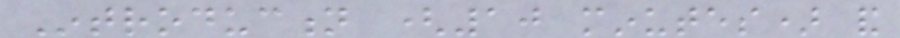Introduction (10 minutes) and
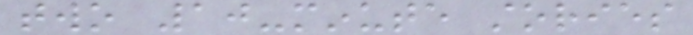two 10-minute stories
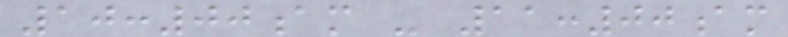10:00am - 11:00am
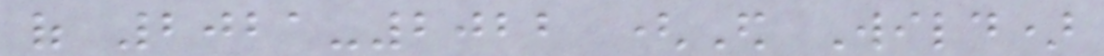of 2021-2022 (Ed Wild)
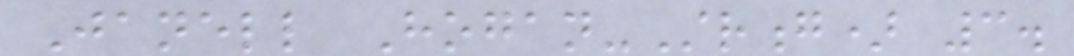Janell Hogan-Strong) 3.
